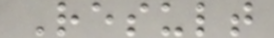Result
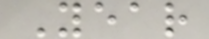Year
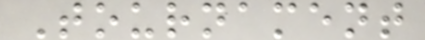Tournament
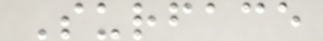Surface
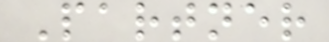Partner
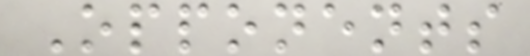Opponents
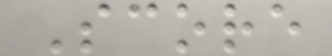Score
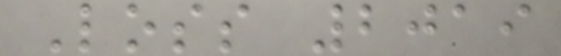Loss 2019
